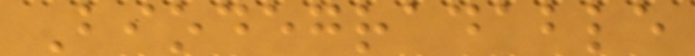Biodegradable
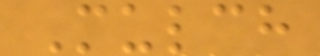Mulch
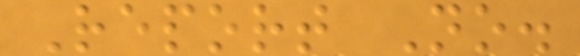Report No.
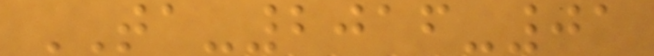TA-2016-01
